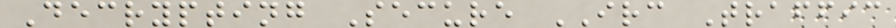Decrypting Secure IRC Traffic
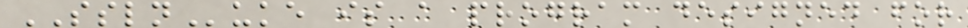SSLNuke is a program designed for
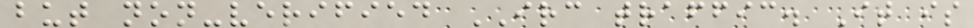but non-verified IRC traffic. It is
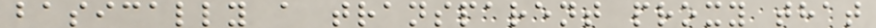basically a transparent proxy that
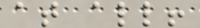at all!
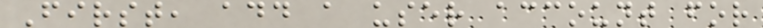First, add a user account for
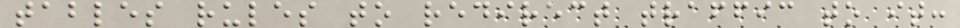tables rules to redirect traffic to it:
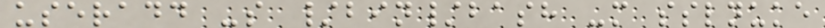useradd -s /bin/bash -m sslnuke
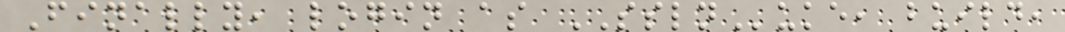Finally, login as SSLNuke, build,
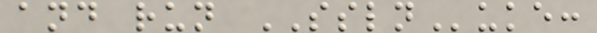and run SSLNuke:
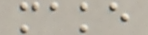make
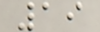19
